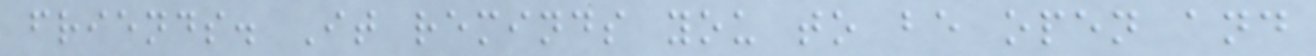friends. It reminds you to be open and
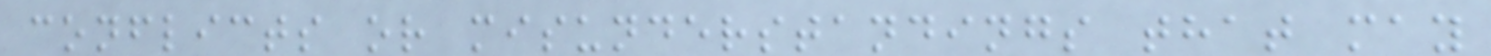conflicts or misunderstandings that may
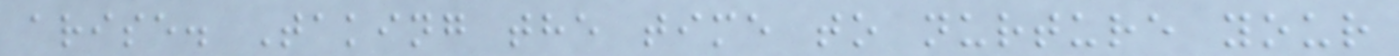arise. Taking the time to nurture your
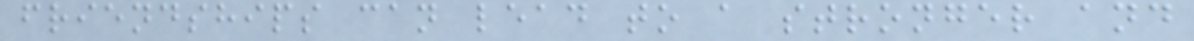friendships can lead to a stronger and
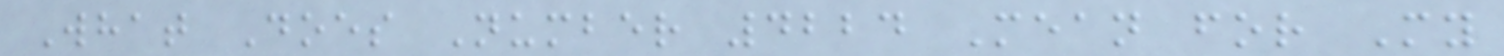What Does Number 4224 Mean for My
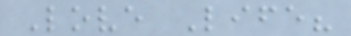Love Life?
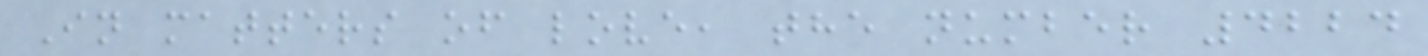In matters of love, the number 4224
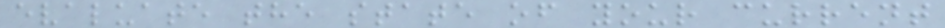evaluate the state of your current
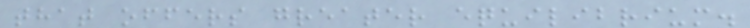that offers greater equilibrium.
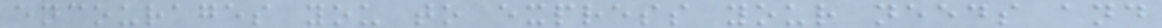encourages you to express your needs and
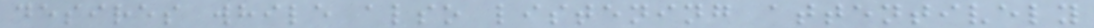desires while also listening attentively
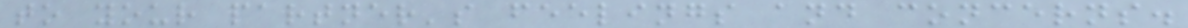to your partner's feelings and concerns.
